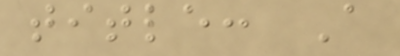title: A
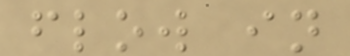flow in
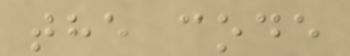the code
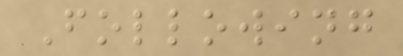Following
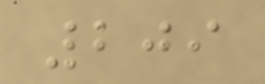209
